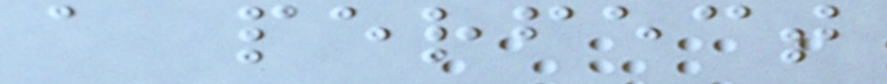a perfect
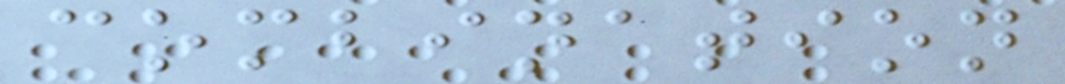combination
